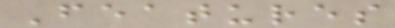Features
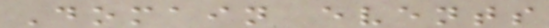Domain events
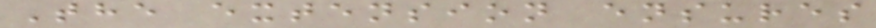The extension ensures
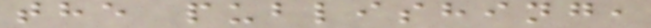the publishing,
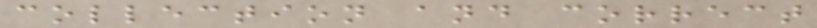collection and correct
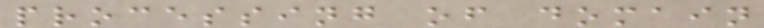processing of domain
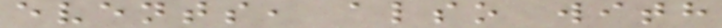events, also with
